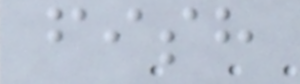fish
